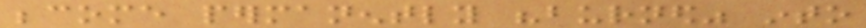become permanently "burned" into
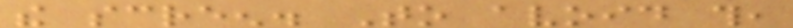the screen. To avoid this,
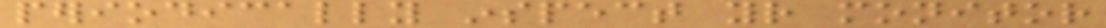periodically inspect your monitor
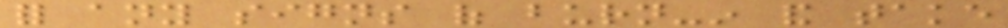for any signs of burn-in and take
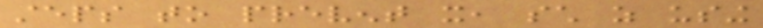steps to prevent it, such as using
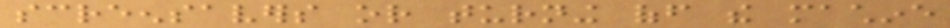screensavers or turning off the machine
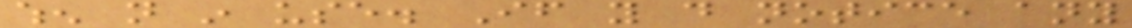when not in use. If you do notice any
